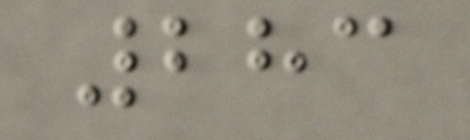283
